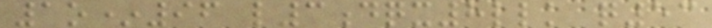1o*96 l3dqx8llk q53
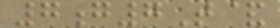7g7T&
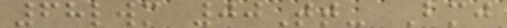68lwm 00Tt- Bmj
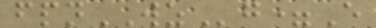fpnWZg=E
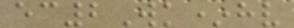ec2Wk*hv
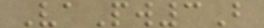VaPw3B
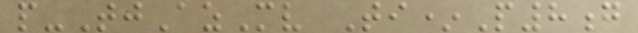p-TjAzMv Ti*P8g
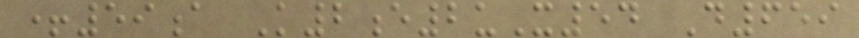+59a K2e2uX54 D659
